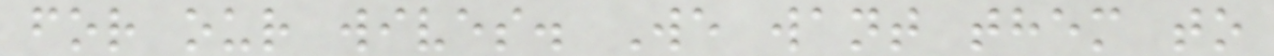for our wives. We want them to
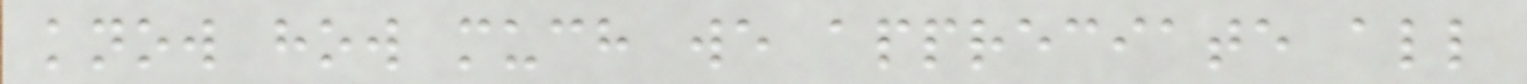know how much we appreciate all
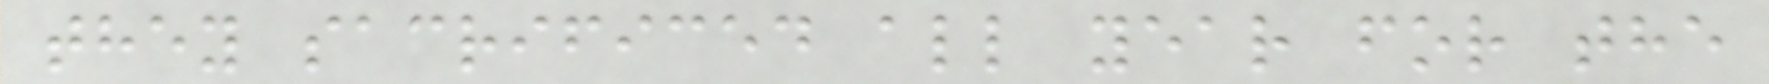they sacrificed all year for the
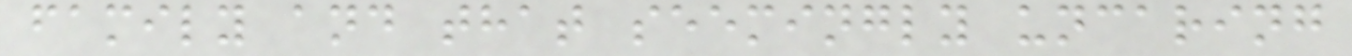family and that seemingly uncaring
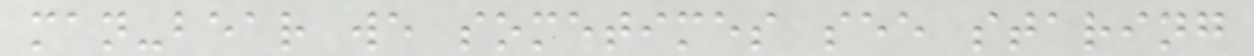man-bear we sometimes see staring
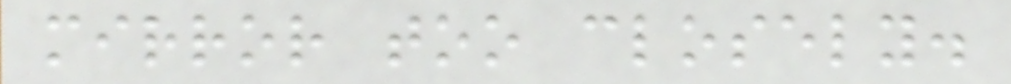mirror too closely.
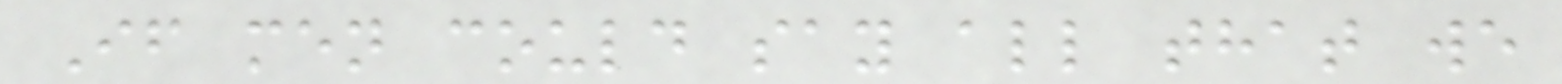If men could say all that we
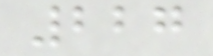227
